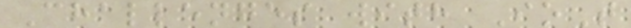Challenges with IoT
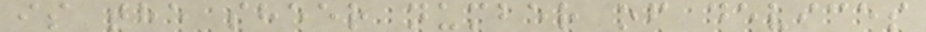is the sheer number of devices
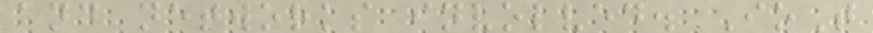and networks involved. IoT
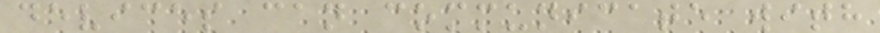devices can communicate with
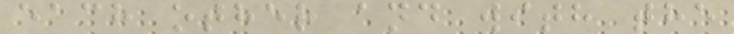each other and with the
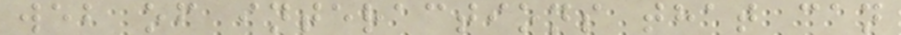web of interactions that can
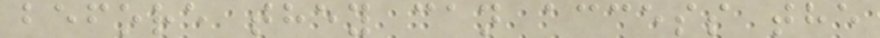before they can access the
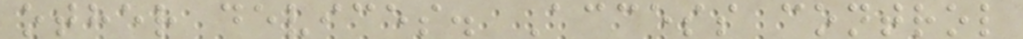other devices. Access control
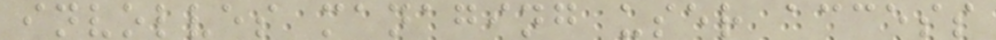involves managing user access
